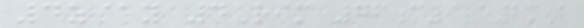4z@y 4Rim 76c9 e2mA
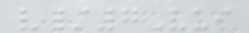v/7Vui
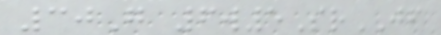30G 6w5SrJF
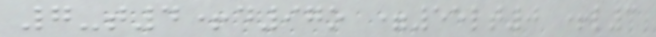7-t4+d97o =55lt0 +l3
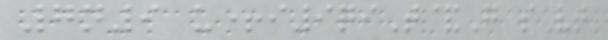7n9 u+i9qiT&G sVt
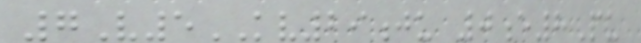7V5KV29ju 0e8Pu
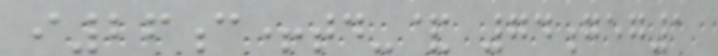i26c+td-& 74geg1
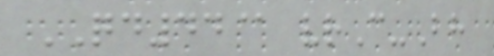QD44@ vrC-Bh
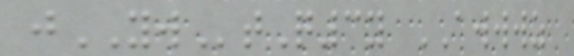jYWtQ3y AWWWZ
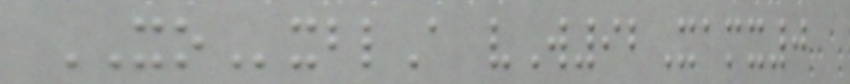XOxblA vW92Xamx0
